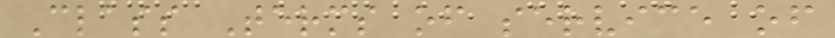Class Terms of service of
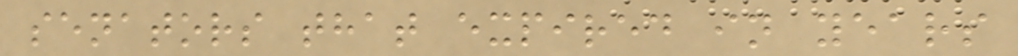senators that expired in years
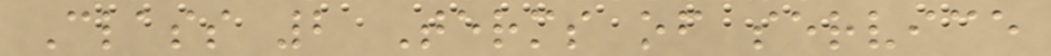Class 2 Terms of service
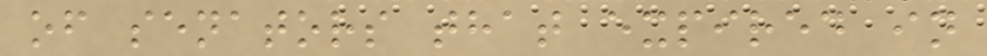of senators that expired in
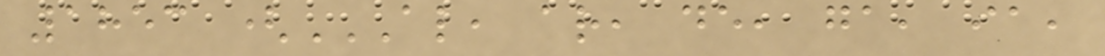1853 (AL, AR, DE, GA, IA,
